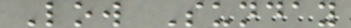Low Sunday
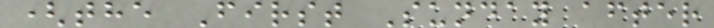(the First Sunday after
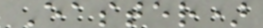Easter)
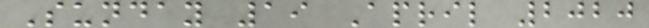Sunday 19 April 2020
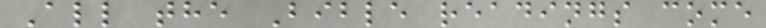All the Bible readings come
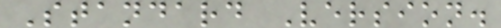Standard Version.
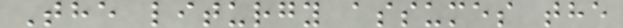The liturgy assumes the
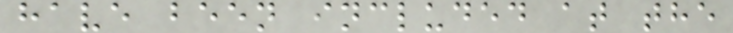have been included at the
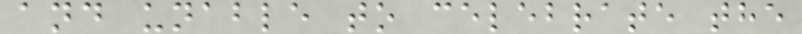and unable to celebrate the
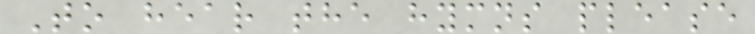To hear the hymns please
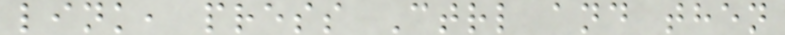link, press Ctrl and then
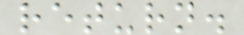return.
